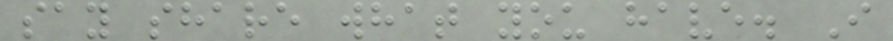say share what you have. I
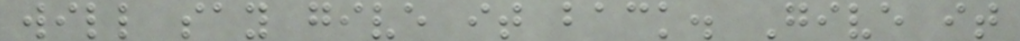will say give it back. Give it
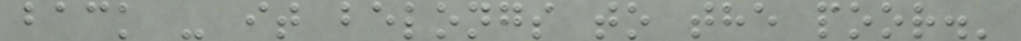back - it belongs to the poor.'
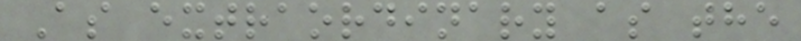As extraordinary as the
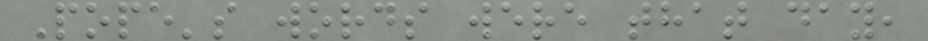Pope's words were that day,
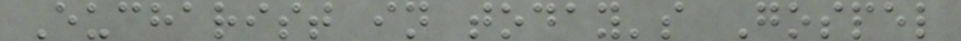Eucharist in today's Gospel
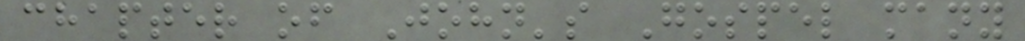chapter of John's Gospel many
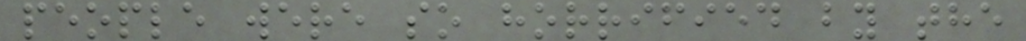people were so horrified by the
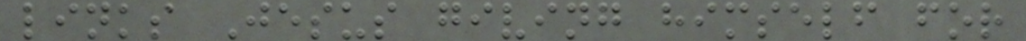links Jesus giving himself for
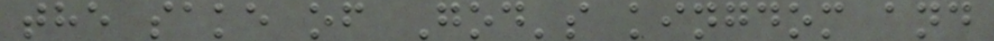the sake of God's kingdom and
